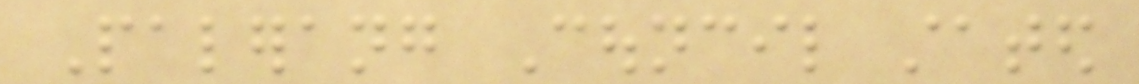Palerang Council stated
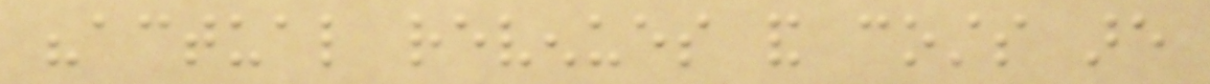"actual revenues and costs are
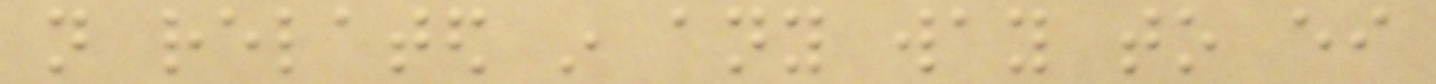not related in any way to either
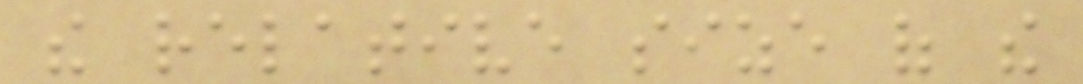the relative size of the
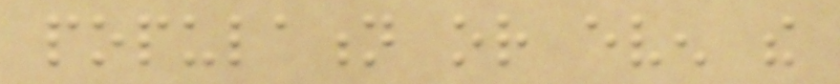population or even the
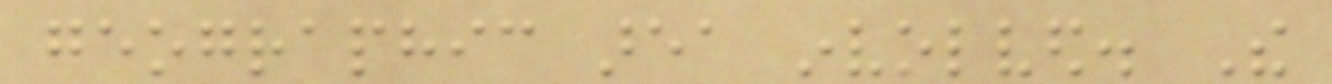geographic area involved. The
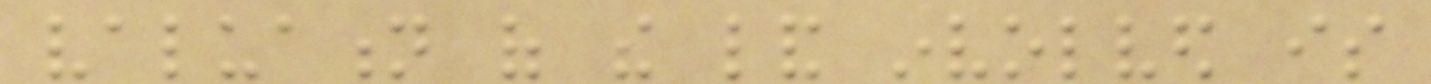valuation of the land involved is
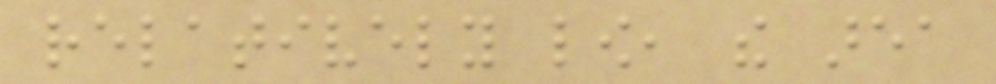relatively low, the area
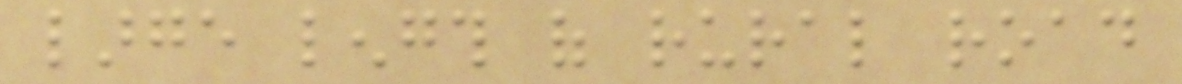large length of rural road
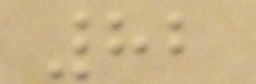82
